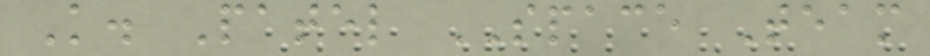K. Patel SPACE Team
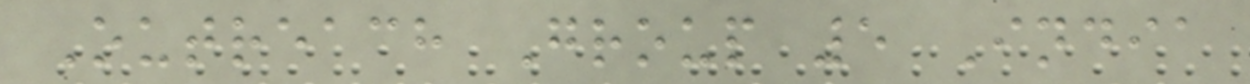Outreach Group 5 India
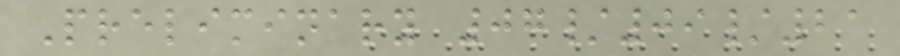Preliminary 07/09/21
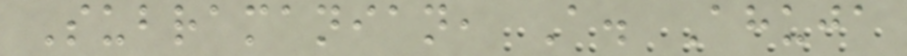Subramanian, A. Ahuja
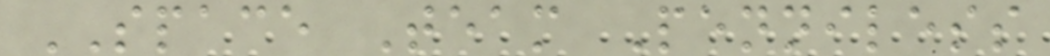SPACE Team Penniless
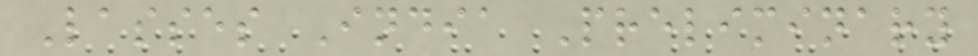Lasses India Preliminary
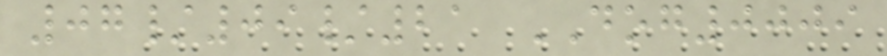07/09/21 DOG0009
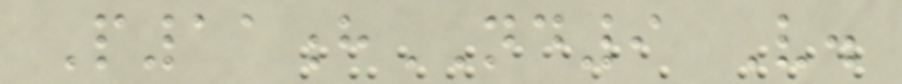P11hND9 V.
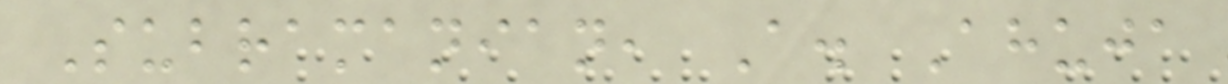Subramanian, A. Ahuja
